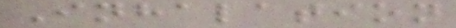Inhalation
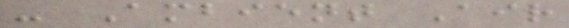- Ambient Air
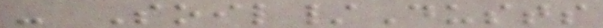- Soil/Dusts
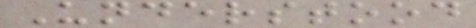Understood
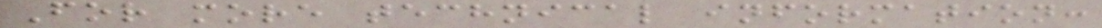For more technical information:
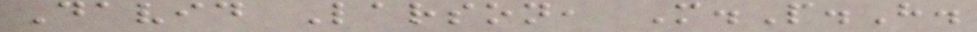David Larson, M.P.H.
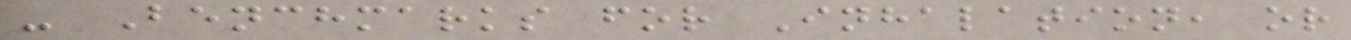- Benchmarks for Inhalation, or
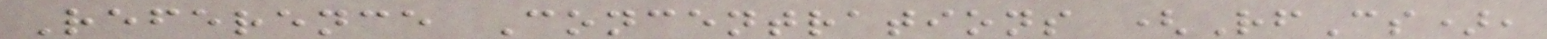Reference Concentrations (RfCs),
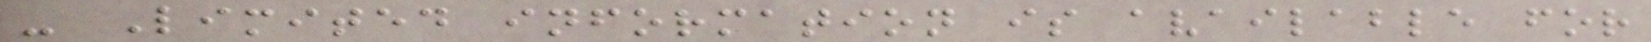- Limited information is available for
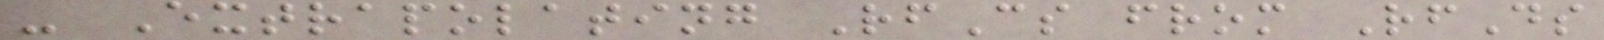- Extrapolating RfCs from RfDs
